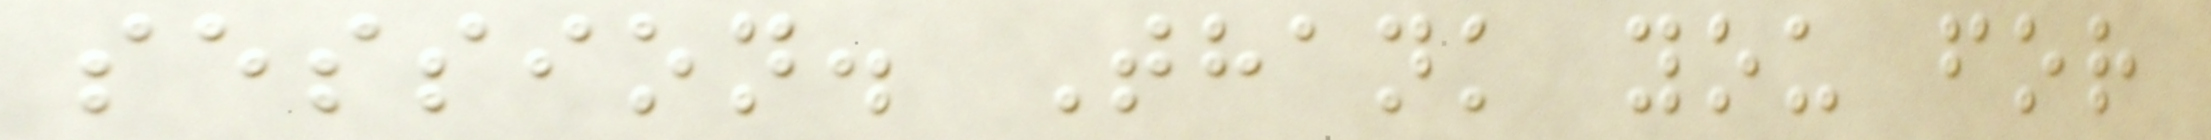session. Thank you for
